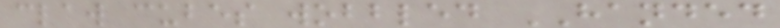claw cubes wobbled HANDED
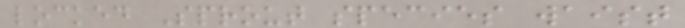locked Sprout species waist
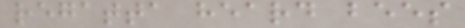regatta heard bees
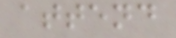attend
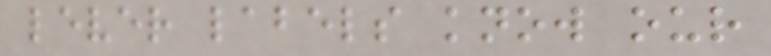lever labels know our
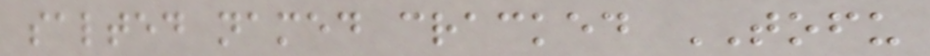salted named cracked TOFU
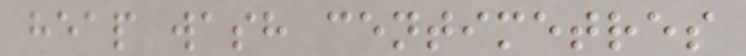heap wash centimetres
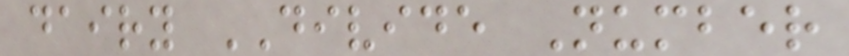dairy DIVIDE Number
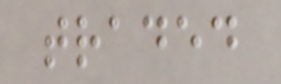traded
